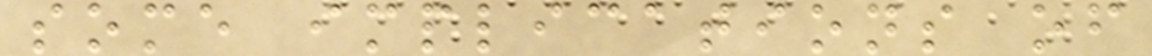some implications of
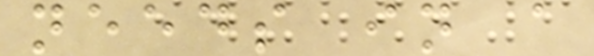needs in a
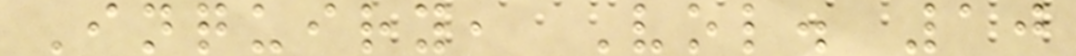Inquiry, Vol. 10
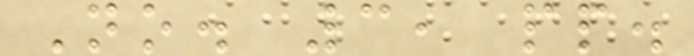No. 3, pp.
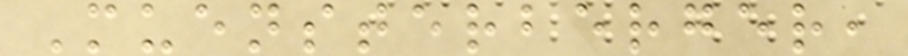Muensterberger,
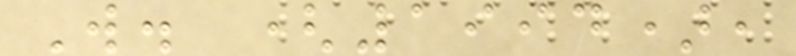W. (1994),
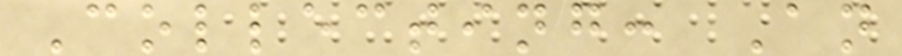Collecting: An
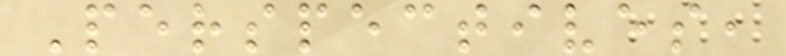Perspectives,
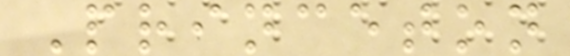Princeton
